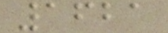1621
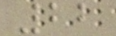22
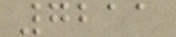7211
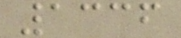1336
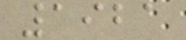1921
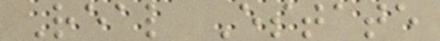Real Estate
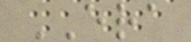ERA
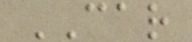CAR
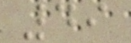49
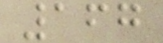167
